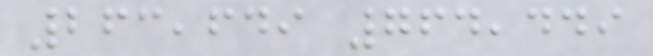263,649 764,449
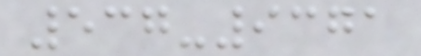537-9371
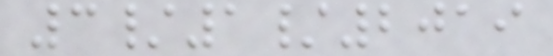3/1/2019
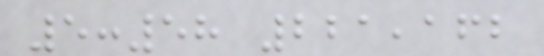5:58 221,162
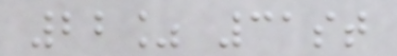22% 31st
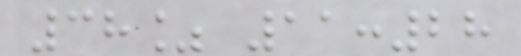38% 11:28
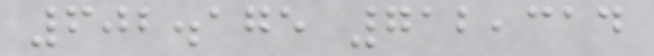602.175 712,314
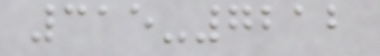315-7212
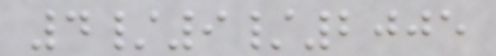4/9/2005
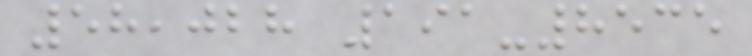58,028 191-8535
